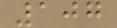107
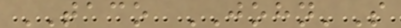TACO JOHN'S
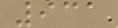931
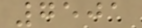7501
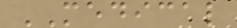MEDICAL
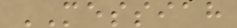MESSIAH
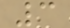3
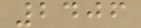2406
